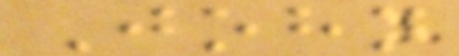John
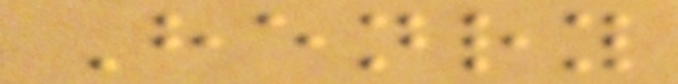Henry
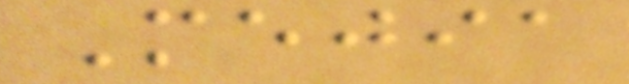Mejia
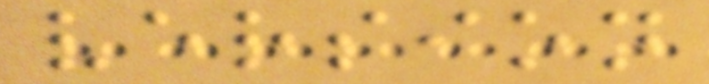version
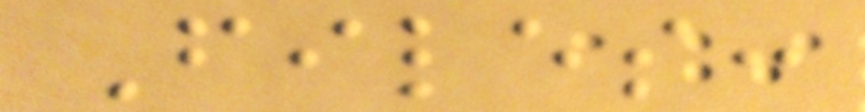Files:
